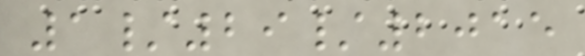1/29/2015
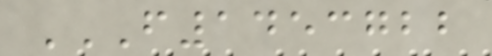F1453722
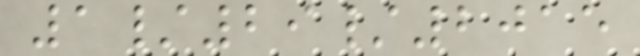1/29/2015
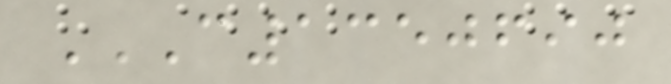C1350690
